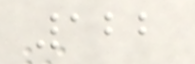122
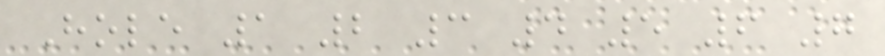Hole 1 2 3 4 5 6 7
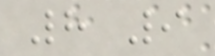8 9
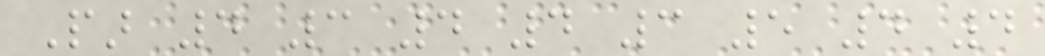Par 4 3 4 4 3 5 4 4
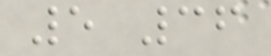5 36
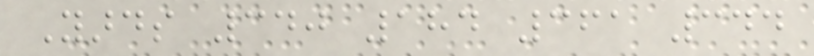Yards 340 184 361 344
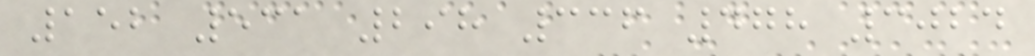152 531 298 336 478 3024
